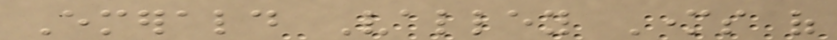Emerald Valley Mothers of
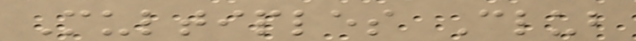Multiples Club
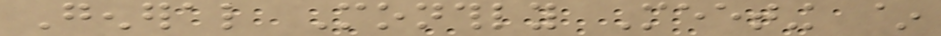General Monthly Meeting ~
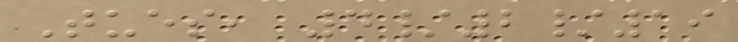Tues, 4/2/19
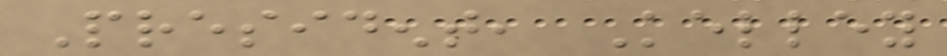President, Kelley
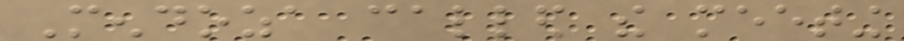Mendoza called the meeting
